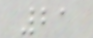21
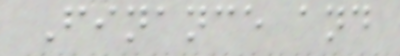Finance and
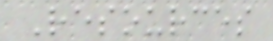Resources
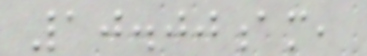10.00am,
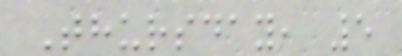Thursday, 5
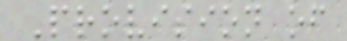Provision of
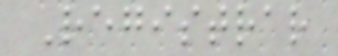Registrar
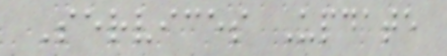Services Update
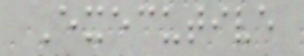Executive
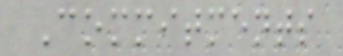Commitments
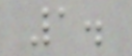1.
